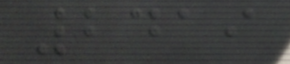2419
